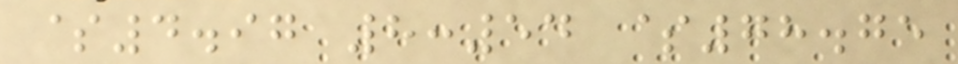$4.97 8:54 $78.75
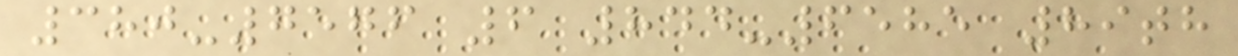380-7576 6 844-6585 89th
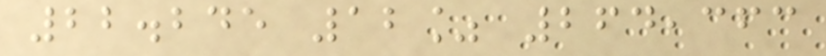22.245 12% 264,363
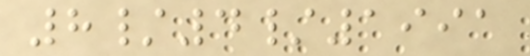8/4/1991
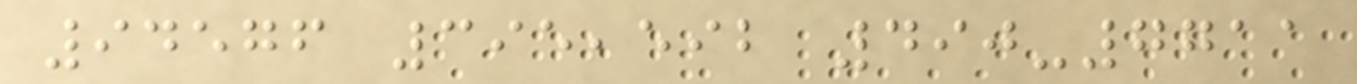94576 395,592 490-7711
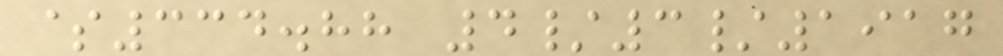$334.88 4/3/1917
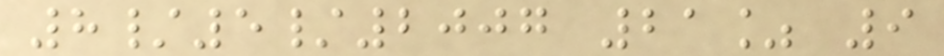8/5/2007 21% 9
